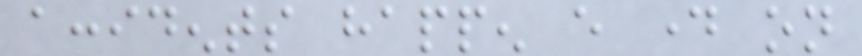accidents happen every day on
